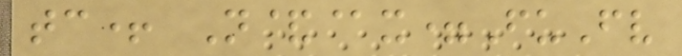tc+ N&@x=FuFv
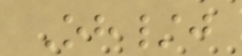Oh/j
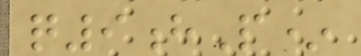q9hP*
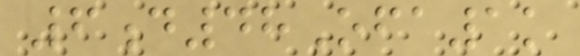6d48Ofa1k
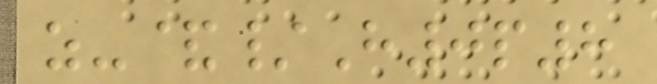z-&/H0p8
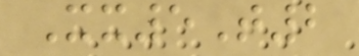Xx5T2
